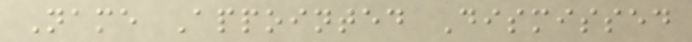Name Appointed Dismissed
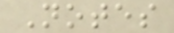Notes
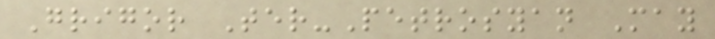Grigor Ter-Petrosyan May
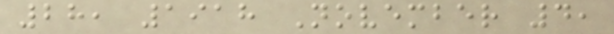28, 1918 November 4,
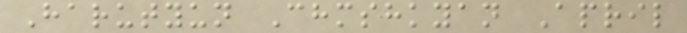Harutyun Chmshkyan April
